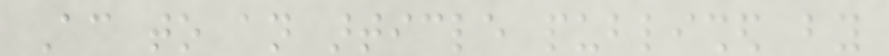According to an article published by
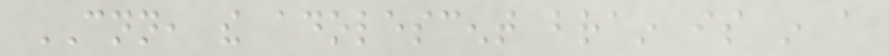CNN, the adolescent brain is in a
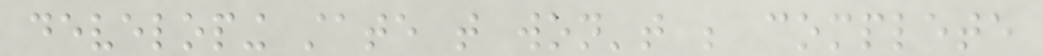developing state that won't be complete
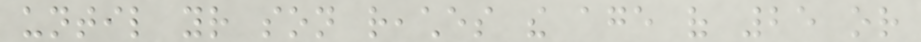until your son reaches the age of 25 or
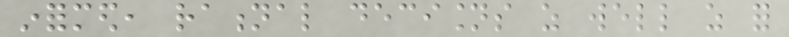informed, rational decisions as well as for
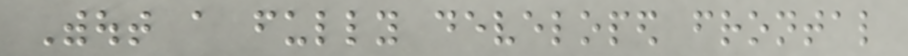Without a fully developed frontal
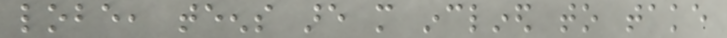lobe, teens are more inclined to take
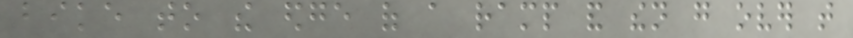bike to the edge of a ramp and then go over that
